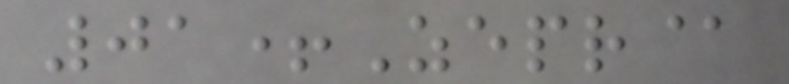01+Zepr@
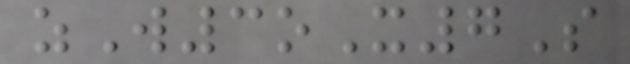zW3oX7S
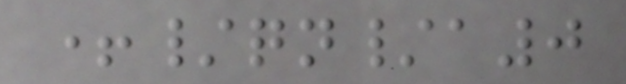+/qn/a0
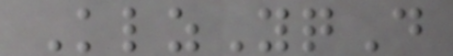KlzYqD
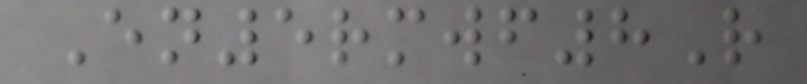En5rmwf8R
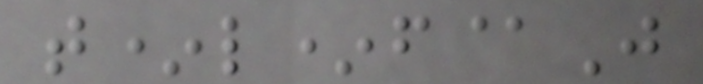t*l*f@J
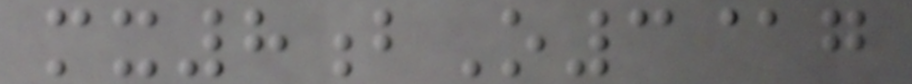mx8bO3@g
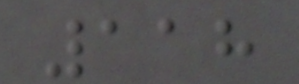118
